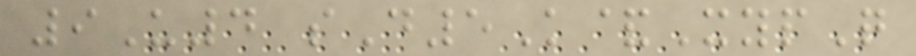9U4 sD5K&XypQ
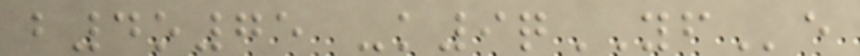b4o75 -k9qYFe
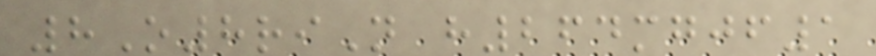8O8riN h264mgjf1
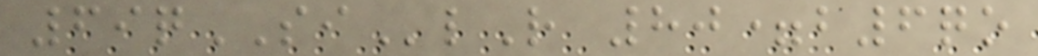69qSIlR 80=b6qo
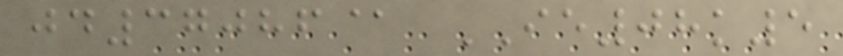jd37086@ IE08k5
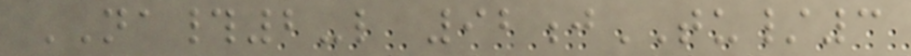NA#2-l 92jTU/3
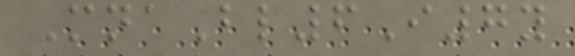MnaBl6I7y
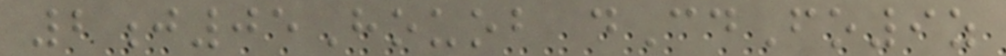2j05Houob dCdFo9z
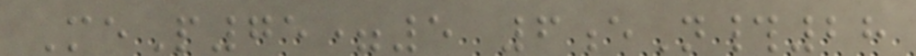MeP75=5 6eN#28
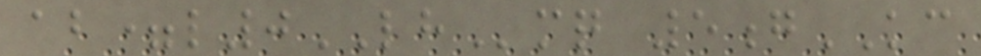ab=l0LHmq 5gKC
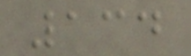134
